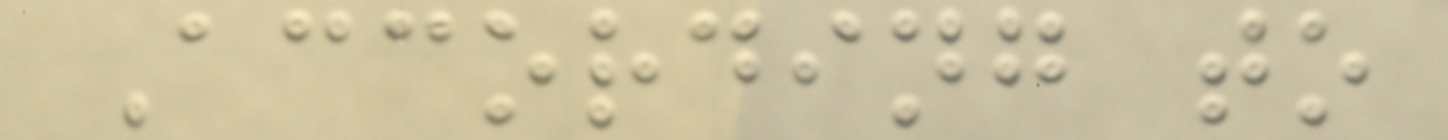According to
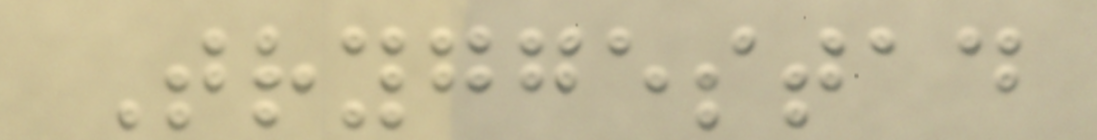Tryggestad
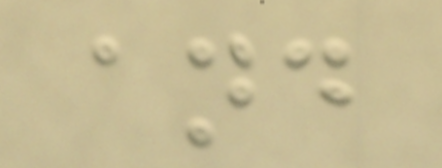and
